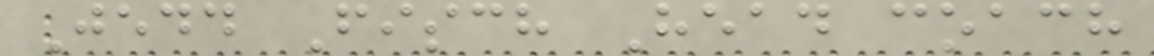Jedd Fisch Head coach
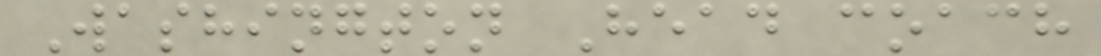Washington Head coach
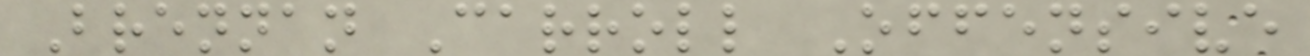Brennan Carroll Offensive
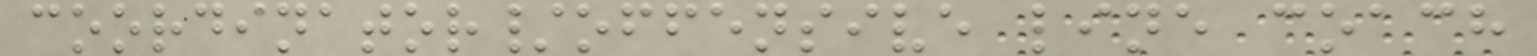coordinator/offensive line coach
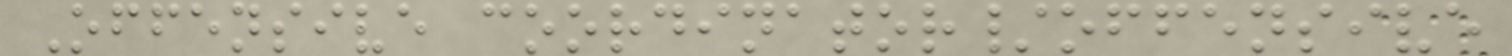Offensive coordinator/offensive
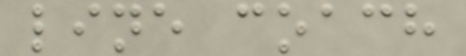line coach
